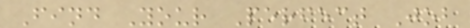Find Your Perfect Job
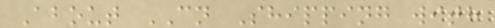About CN Shipping with
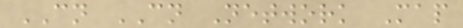CN CN Network Map
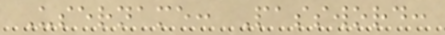Username: Password:
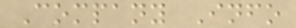Company Info
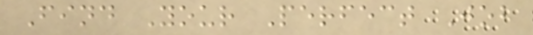Find Your Perfect Job
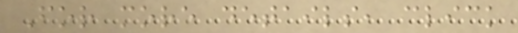For more details, click
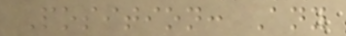Position: Any
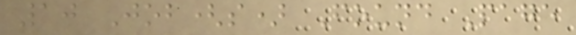10 Job(s) Found Page
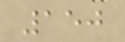150
